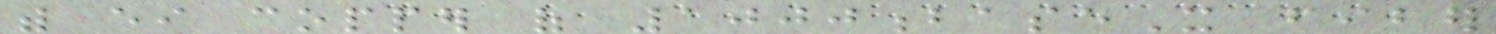with either copper of 1000baseX fiber
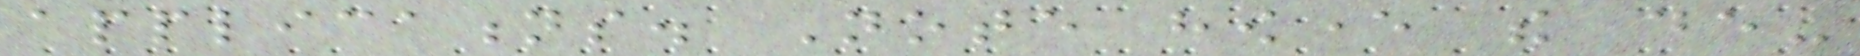applications. Note however the de-
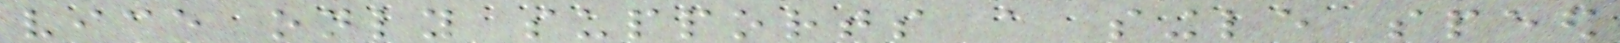vice only supports a single speed
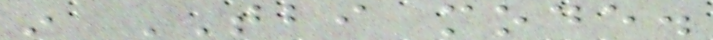in TBI mode.
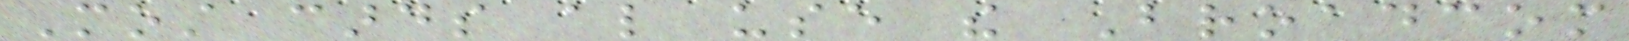Most cards also use the Broadcom
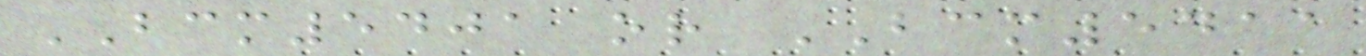BCM5401 or BCM5411
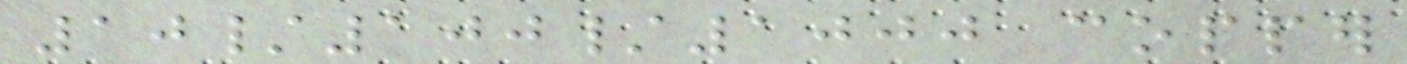10/100/1000 copper
